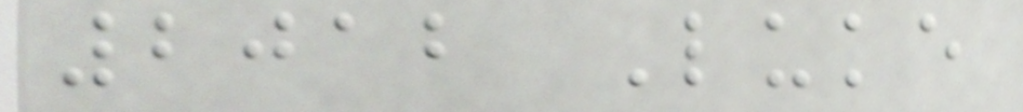2012 Luke
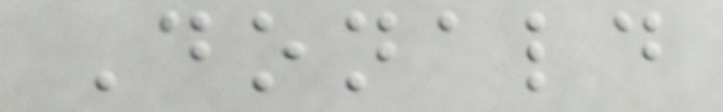Donald
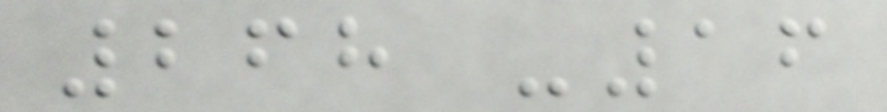268 -16
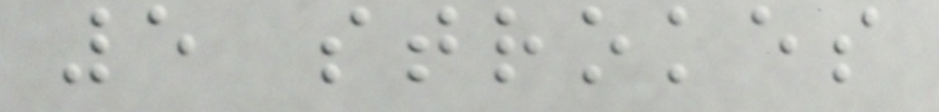5 strokes
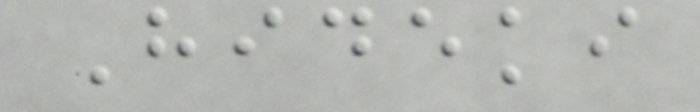Hideki
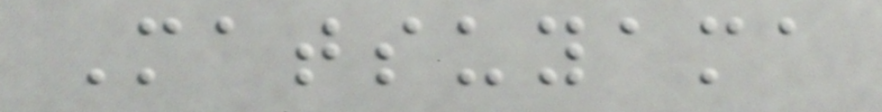Matsuyama
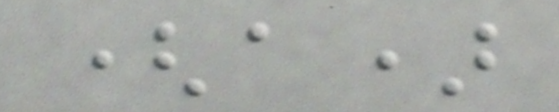(a)
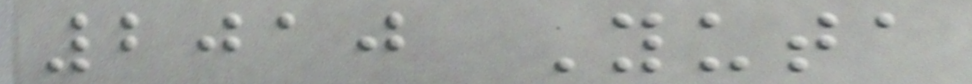2010 Yuta
